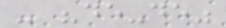- "de-de"
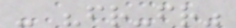- "fr-fr"
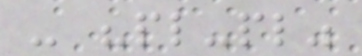- "pl-pl"
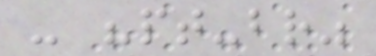- "pt-br"
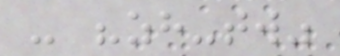- "zh-tw"
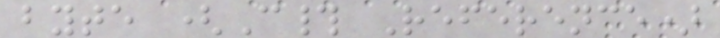byte (C# Reference)
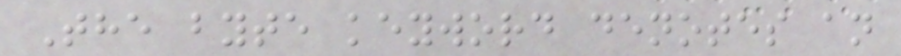The byte keyword denotes an
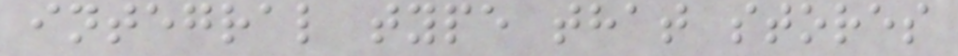integral type that stores
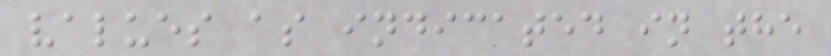values as indicated in the
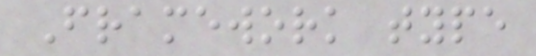Framework type
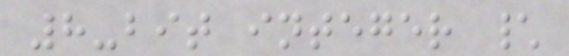8-bit integer \
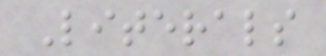Literals
